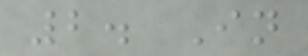2. In
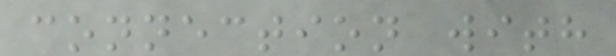connection with
